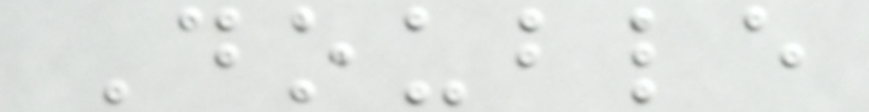Double
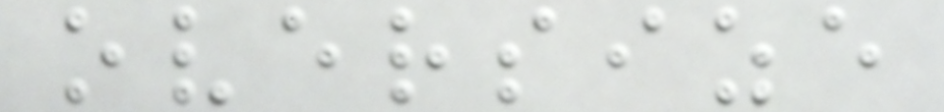oversize
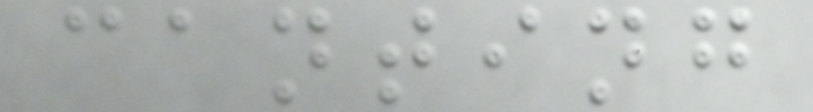canting
